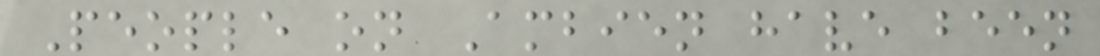People on Ambien have been
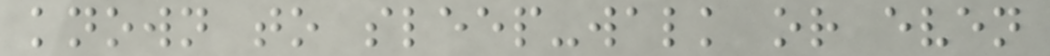known to sleep-walk or even
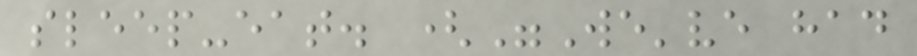sleep-eat. ("We've had
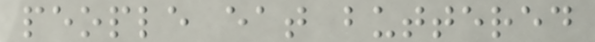people eat buttered
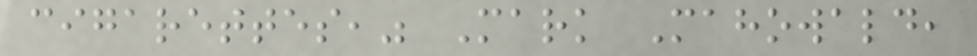cigarettes," Mark Mahowald,
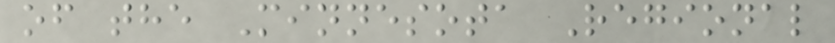of the Minnesota Regional
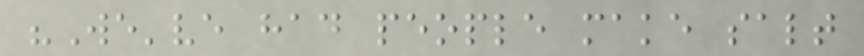"We've had people make salt
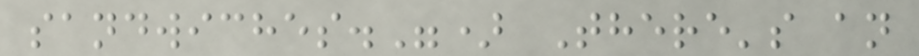sandwiches.") There's an
